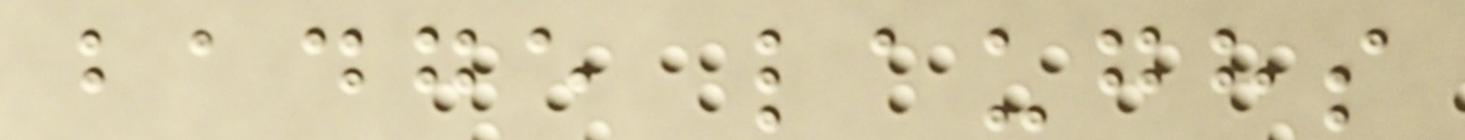badge laughs
